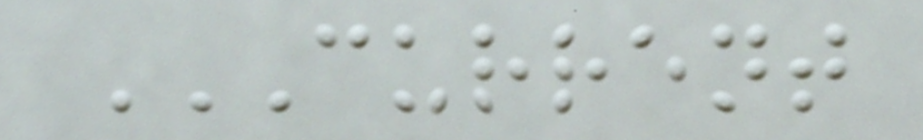CURRENT
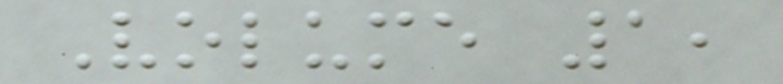Volume 1,
